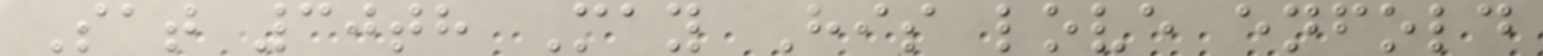Sat 30th May His love enfold
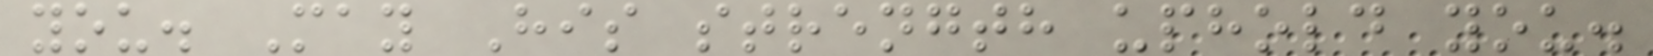you. May His strength uphold you.
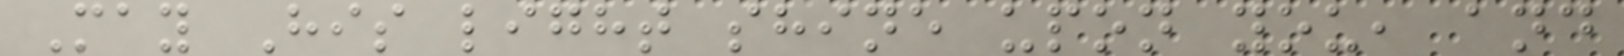May His light shine upon you, and
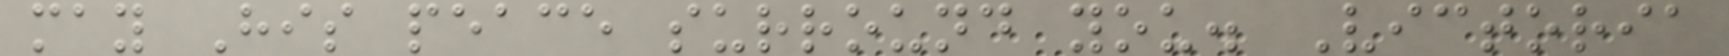may His peace surround you. Victoria
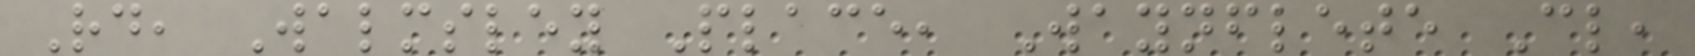Rd, Walmsley Place, Waynflete Cl,
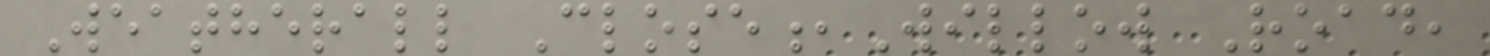Weatherall Close,Willow Road,
